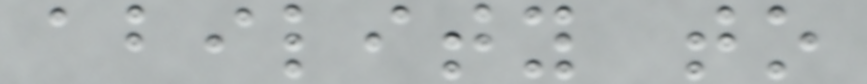ability to
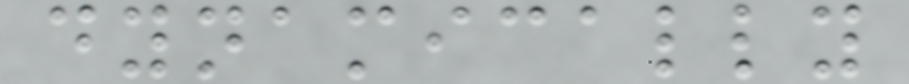dynamically
